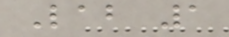Lab 1
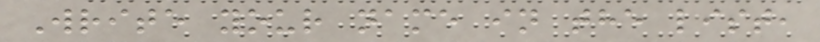Write your name in the list,
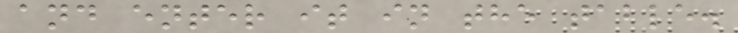and enter it in the table.
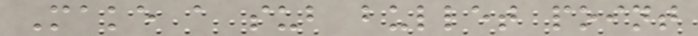Make a sub bullet point
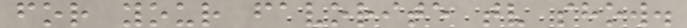for your favorite tv show.
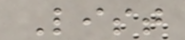List
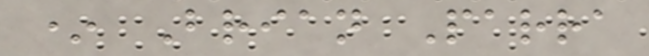* Brian Parra
